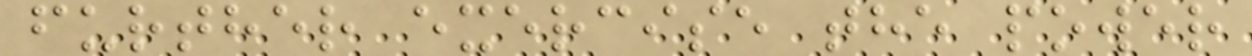further exercise the power
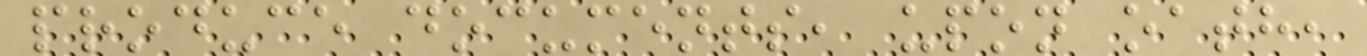produce documents, upon oath,
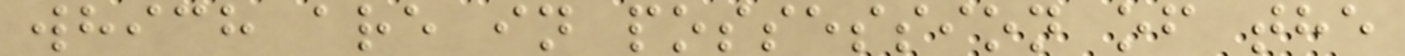which are in possession of the
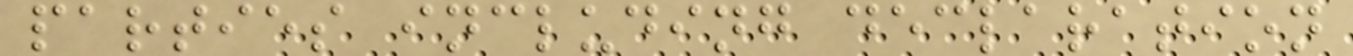parties including declaration
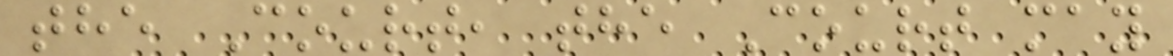the Court, the Court may
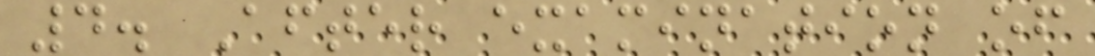4. After examination of
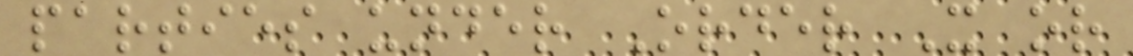parties under Order X or
